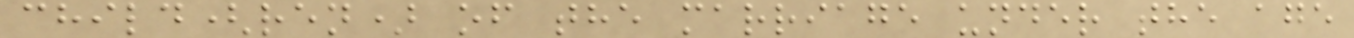child(ren) of the marriage under the age
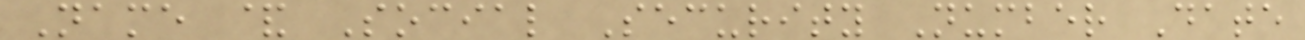Name & Social Security Number Date
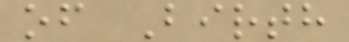of Birth
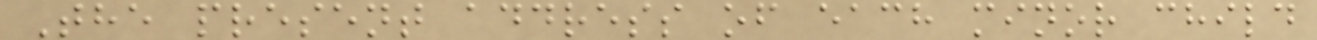The present address of each minor child
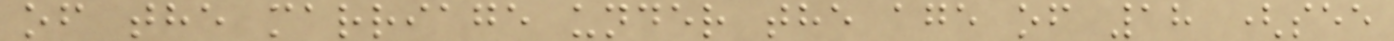of the marriage under the age of 18 (see
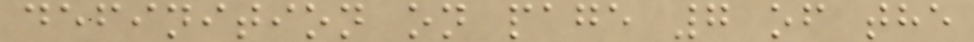definition on page 7 of the
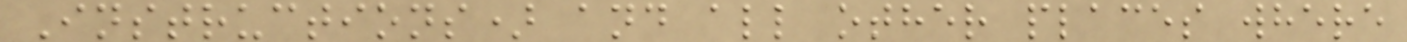Instructions) and all other places where
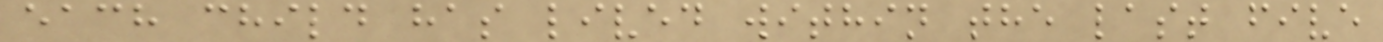each child has lived within the last five
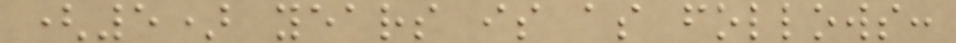(5) years is as follows:
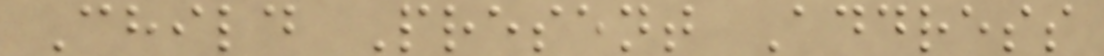Child Present Address
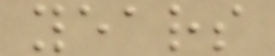years
